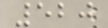520
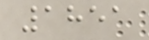1851
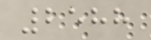2588
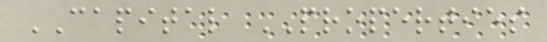CAPITAL PROPERTIES
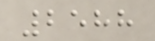2588
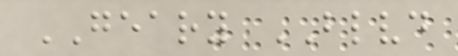GEARY BLVD
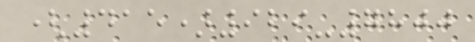(415)929-7800
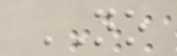NO
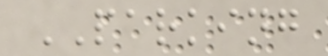PARKING
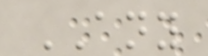ANY
